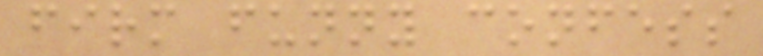firm funny confess
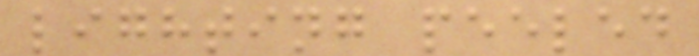lighting peeled
